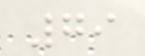79
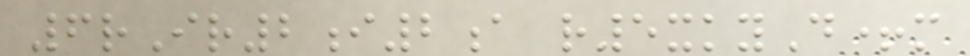6rIr2i2a r5xkyD+m
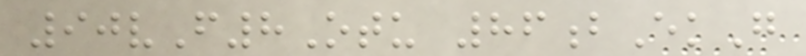90vF8Otu 86bEkG
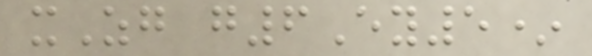xZg g6Ey5*
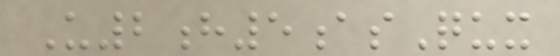U2h5asQux
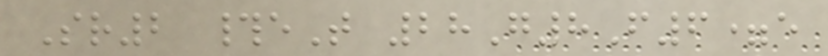Sr2 #eT 28G8F6=e
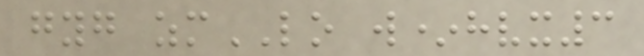gyg zmLO w*hvx3
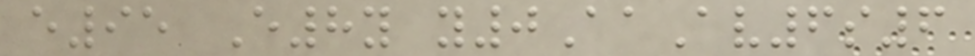e95 E8y y0AaAv6s6
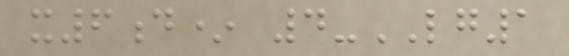x6d* 4-LG1
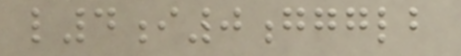l4i0ggglb
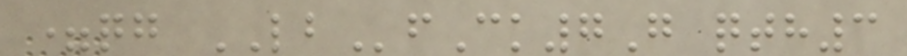=qg LBfCk7G qth3
